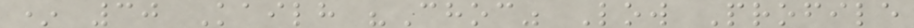* 30 Kailh "Choc" Low Profile
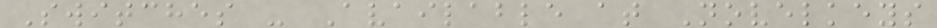Switches - Available at Novelkeys
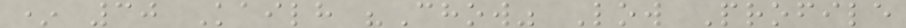* 30 Kailh "Chow" Low Profile
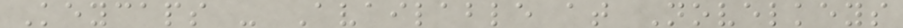Keycaps - Available at Novelkeys
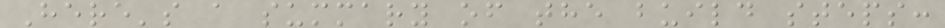Here's a summary of the build steps:
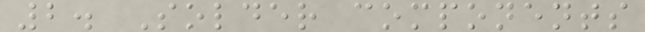2. Solder components
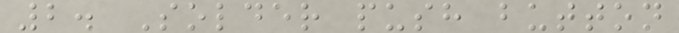2. Solder push button
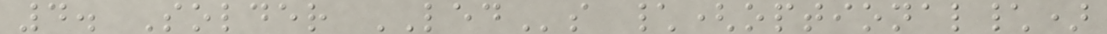4. Solder LEDs \(optional\)
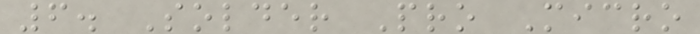6. Solder Pro Micro
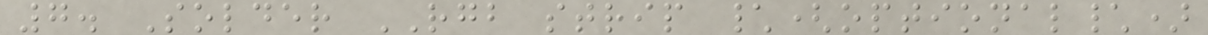7. Solder RGB strip \(optional\)
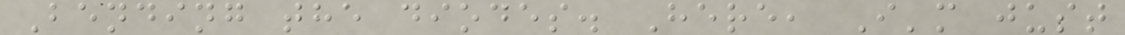Bending the diodes. Here, I'm just
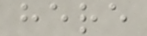here
